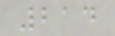214
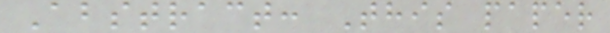Abstract: This paper
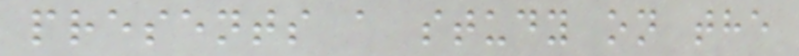presents a study on the
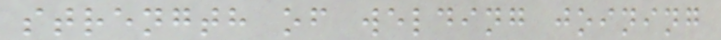strength of welding joining
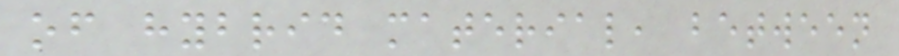of hybrid material, between
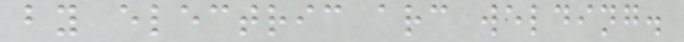by electric arc welding.
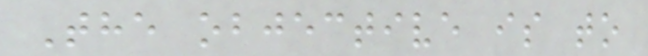The objective is to
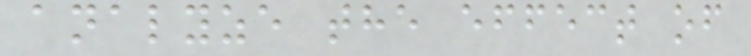analyze the effect of
